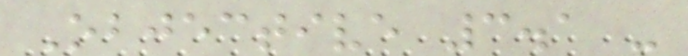Objective 3.1 -
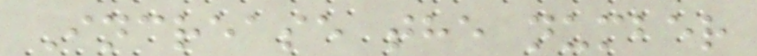Increase the number
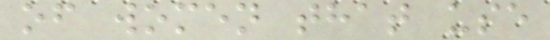of women that use
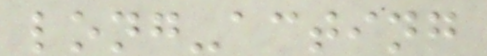long-acting
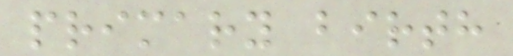primary birth
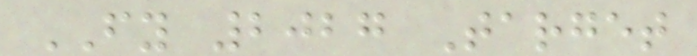FY 2027 Target
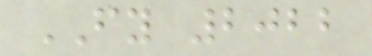FY 2022
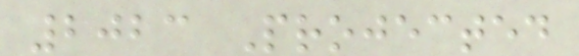2023 Projected
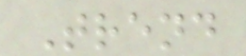Trend
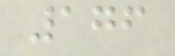176
